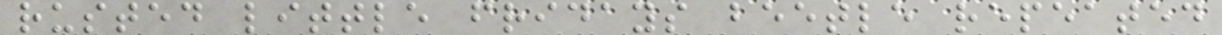rusted little fridays beetle repeated
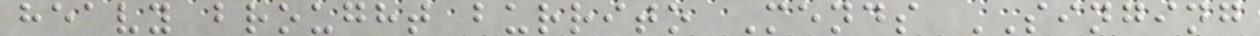heavy brought burrito Mends SINGING
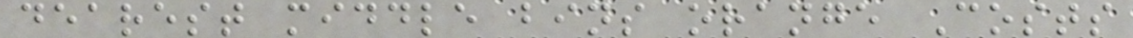dearest middle bins orange Costs
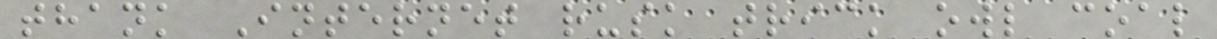thank Internet rusk trick owl coal
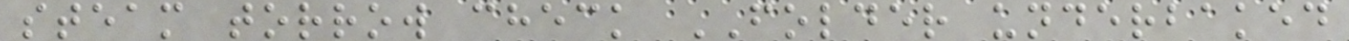steam torrow check FOLDER underbaked
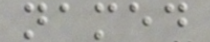named
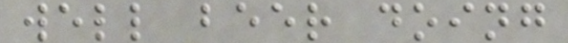well beer doing
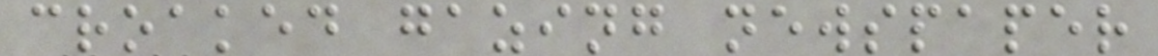croaked gazing newspaper
